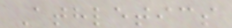Athletics
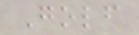Golf
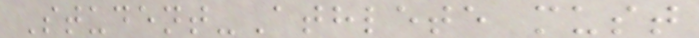Student-Athlete must
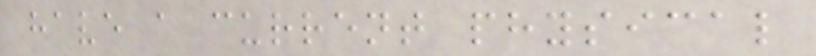have a current physical
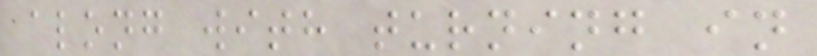along with turning in
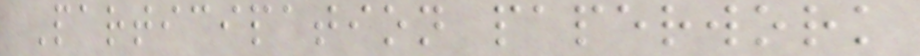Participation paperwork
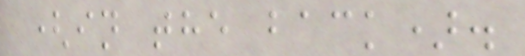(in the back).
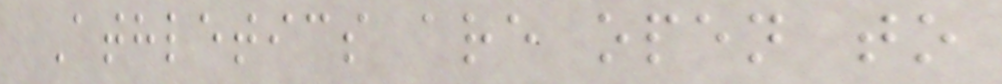Athletics are open to
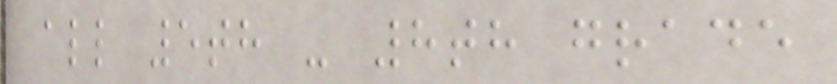all 5th - 8th grade
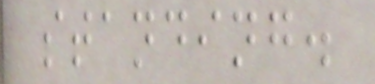standing.
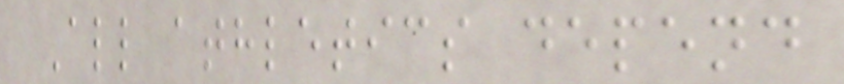All athletics depend
